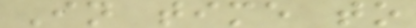In time to
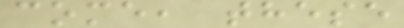come, these
